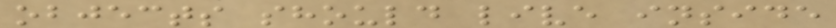objects should live inside
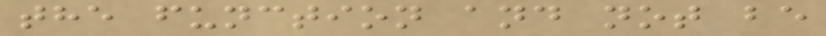the function and not be
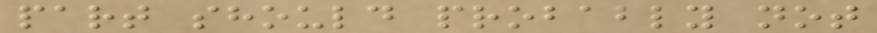part should probably not
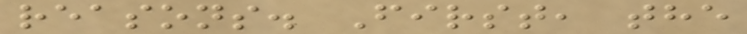reasons. First, the
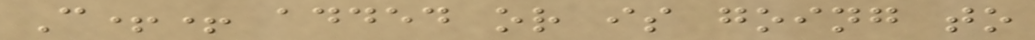C++ added or is going to
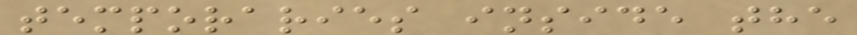temporaries inside the
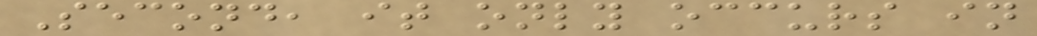Second, it only occurs in
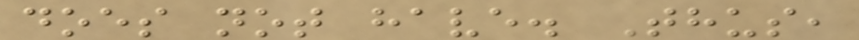does not have. Thus,
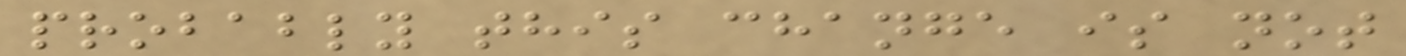probably this change is not
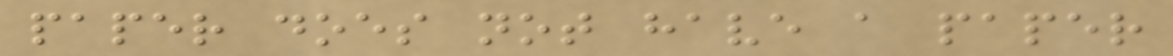paper does not have a paper
